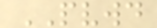PVWD
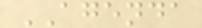AGENDA
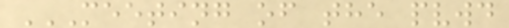MEETING OF THE PVWD
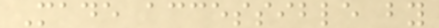Made accessible by
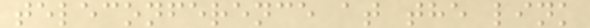teleconference at the link
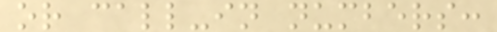or call-in numbers:
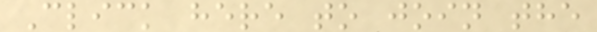Click here to join the
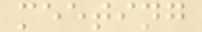meeting
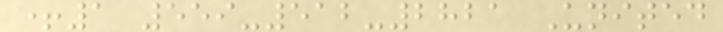+1 559-512-2821 United
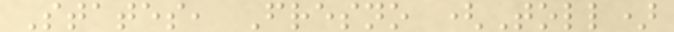States, Fresno (Toll)
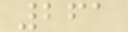261
